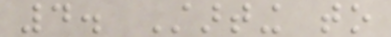4. Starting to
